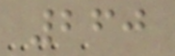260
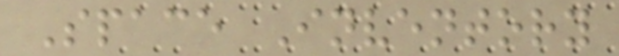Space Inventory
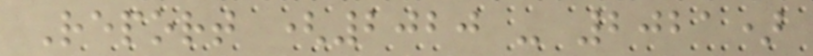Report (2020 - 2021)
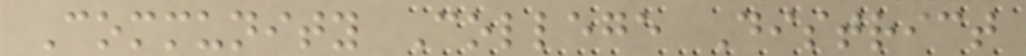Community College District
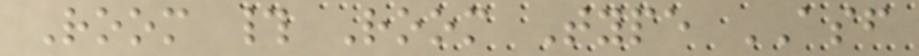Room # Room Type ASF
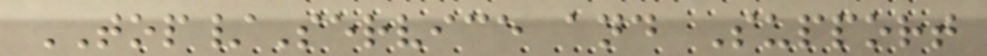TOP/Service and Support
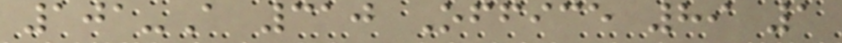101-A 310 Office 89 1
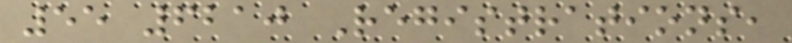55 6210 Registrations,
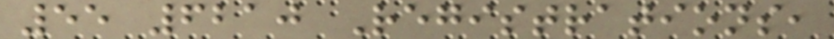55 6210 Registrations,
